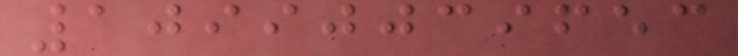10990039653
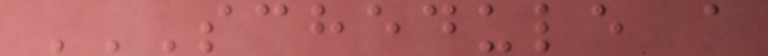SCHEDULE A
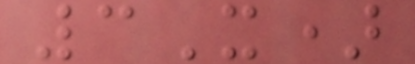3X)
